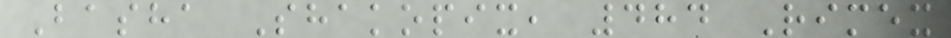Basha Shakopix, 484 Rimex
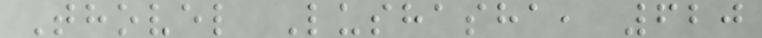Thovel Lushasha, 620
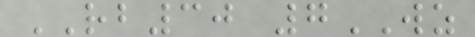RB30 7WZ
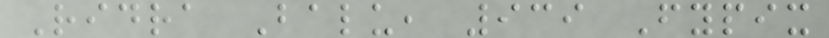Ridra Balu, 939 Fypix
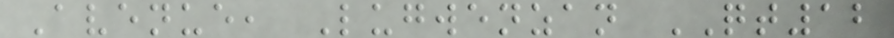Avenue, Lugwenzan QT12
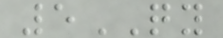5QY
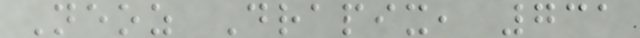Neoz Drapix, 731
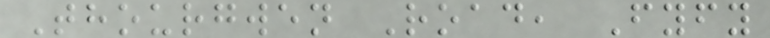Thourgwen Road, Fyfy
